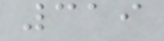319
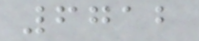6712
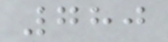780
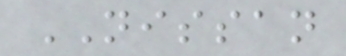NISSAN
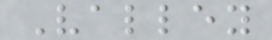Valley
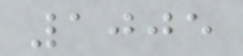1005
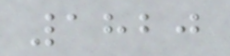1820
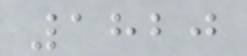1820
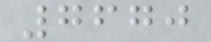7670
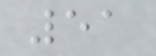51
